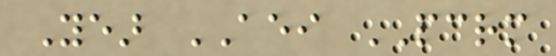Year AEI PCRM
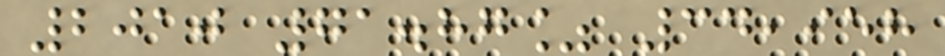2010 71.87% 34,958
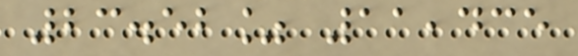23.52% 11,435
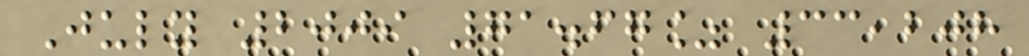July 2009 71.67% 33,208
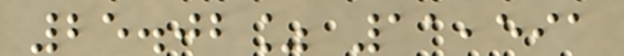25.02% 11,591
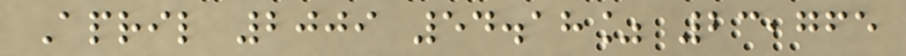April 2009 54.18% 23,765
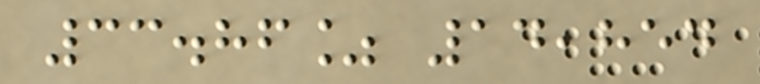33.86% 14,854
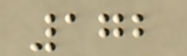172
